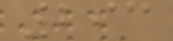293
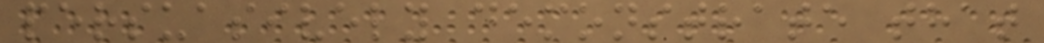persuasively demonstrate that
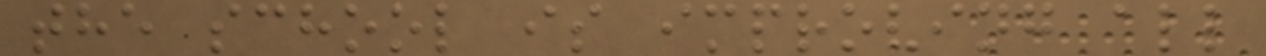the school is improving all
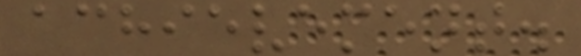achievement.
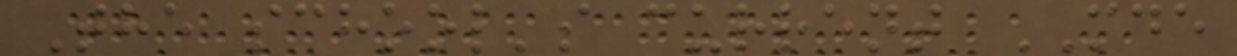The school's current MDE
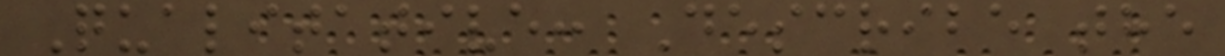Qualitative: Describe the
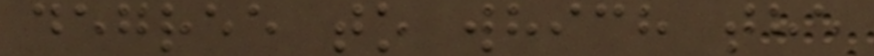degree to which the
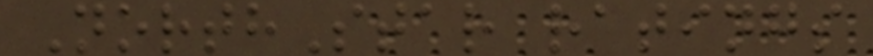NorthStar ratings
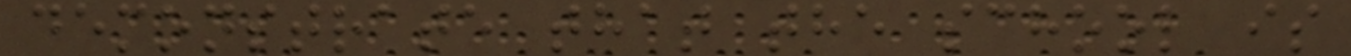demonstrate that the school is
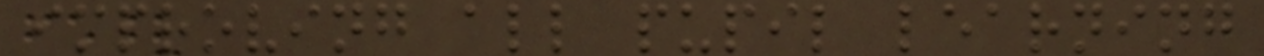improving all pupil learning
